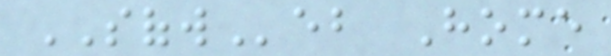SOFWeb Home
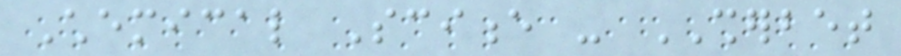Chemical Science - SHERBET
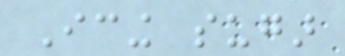Icing sugar
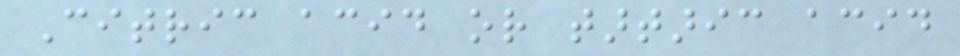Citric acid or tartaric acid
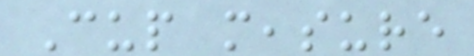Cup measure
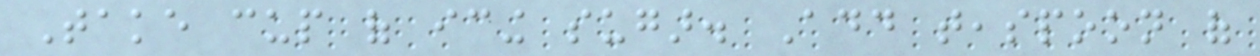Take cup of icing sugar. Add teaspoon of
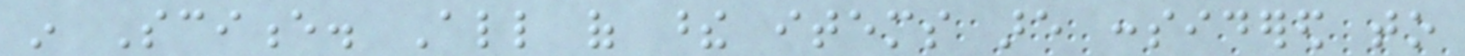in Science. All of these items are considered to
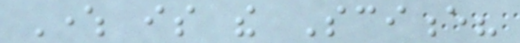Where is the Science?
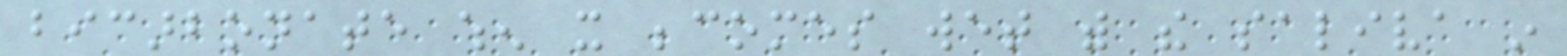bicarbonate when it becomes wet with the saliva in
